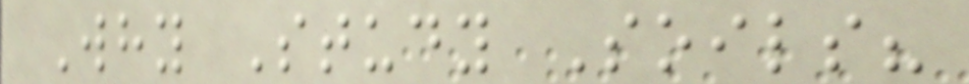Why Study Soils?
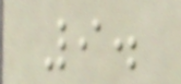9.
